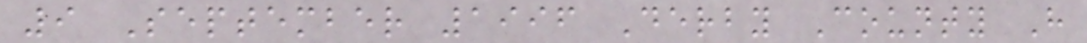9 September 1996 Derby County H
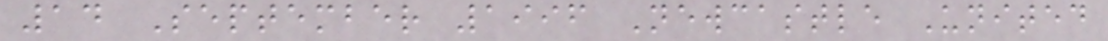14 September 1996 Newcastle United
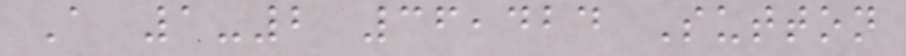A 1-2 36,424 Sutton
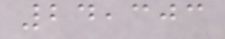24,303
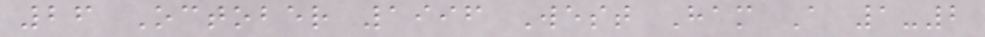26 October 1996 West Ham A 1-2
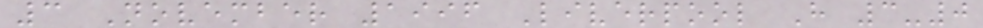3 November 1996 Liverpool H 3-0
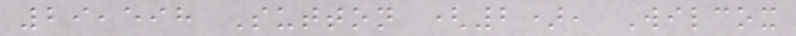29,598 Sutton (2), Wilcox
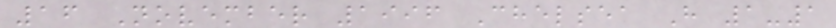16 November 1996 Chelsea H 1-1
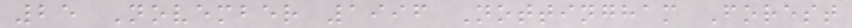25 November 1996 Nottingham Forest
